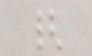{
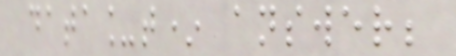data_t* answer;
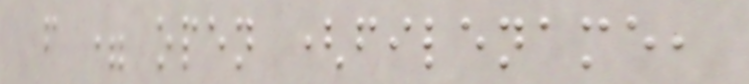f = open (filename,
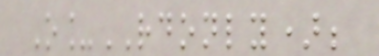O_RDONLY);
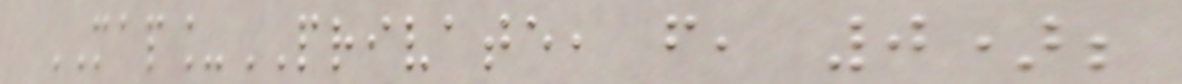MAP_PRIVATE, f, 0);
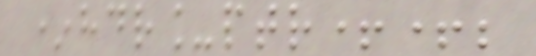*hdr_ptr++;
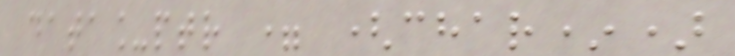data_ptr = (char*)
